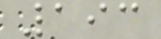193
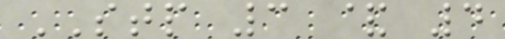STP 3 & 4
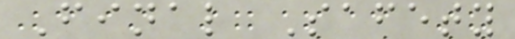Final Safety
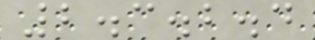2.3.2.4
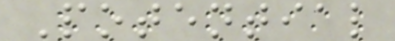Potential
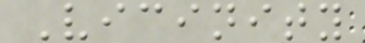Vicinity
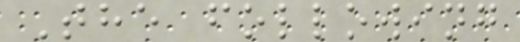The following
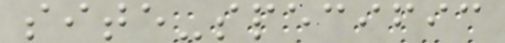site-specific
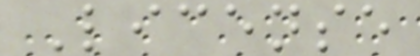License
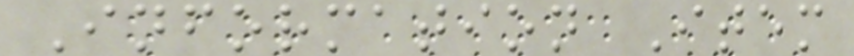Information Item
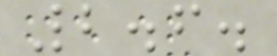2.6.
